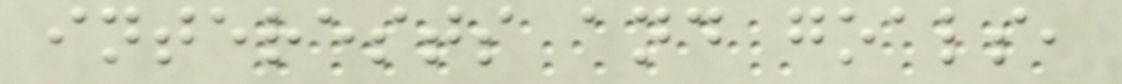interests and goals,
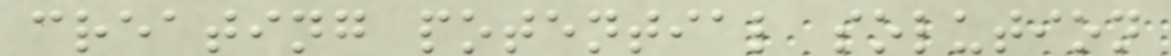creating potential solution
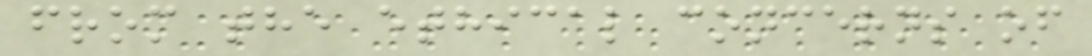from the ethical concerns of
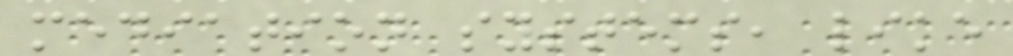mediation systems, like
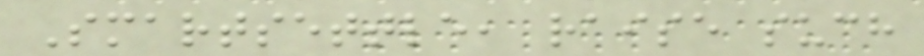Smartsettle, raise such
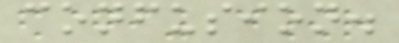confusion.
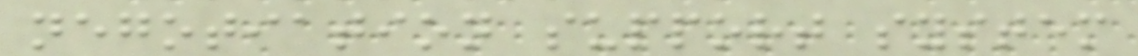negotiation support system
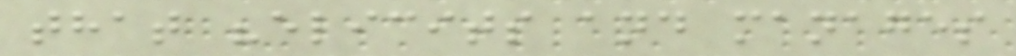that "elicits and manages
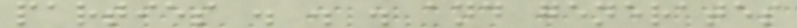parties . . . and generates
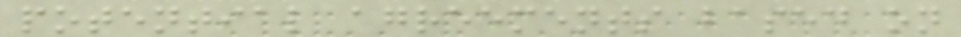potential agreements based on
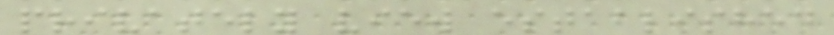privately view established
